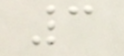3
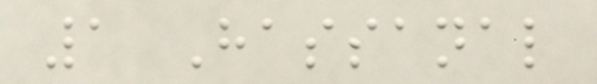1 Hassanal
